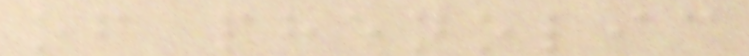of phenolic
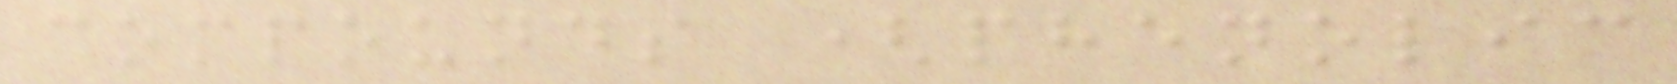compounds (phenolic
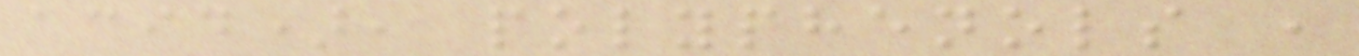acid), polyphenols ,
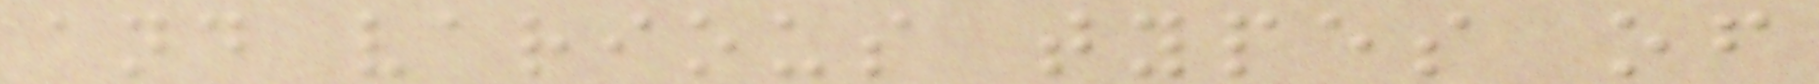and various types of
